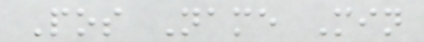Pos Name Min
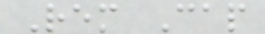Rem Cap
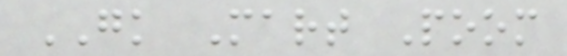GK Mart Poom
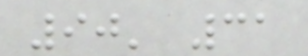90' 31
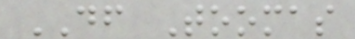DF Toomas
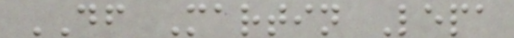DF Martin Lepa
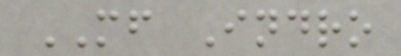MF Indro
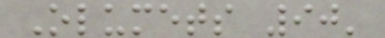Olumets 90'
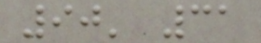90' 31
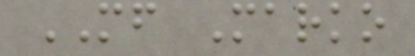MF Marko
